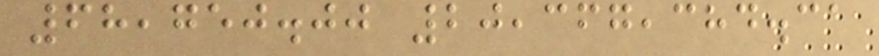68,750.00 20,367,384.31
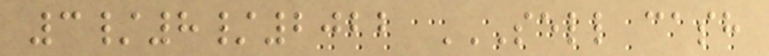3/8/2022 SELL CASH
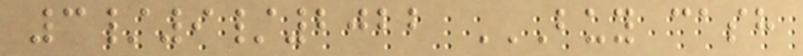3/9/2022 BUY CASH
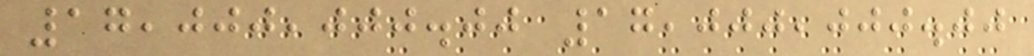17,000,000.00 17,000,000.00
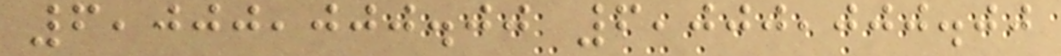6,000,000.00 6,000,000.00
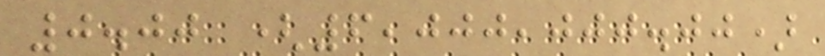0.00 (6,000,000.00)
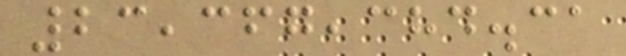23,367,384.31
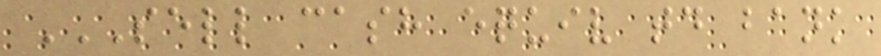SELL CASH EQUIV TD BANK
